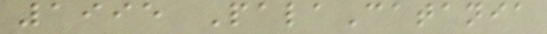1995 PalaCatania
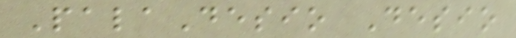PalaDesio Desio
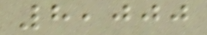8,000
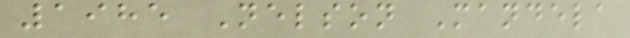1985 Nelson Mandela
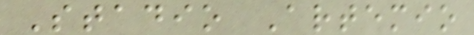Stadio Artemio
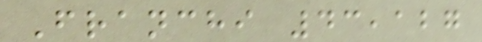Franchi 43,127
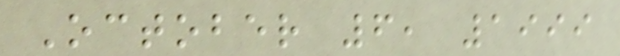October 6, 1999
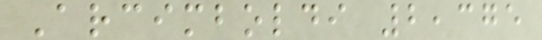Arcimboldi 2,375
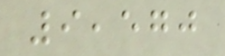9,570
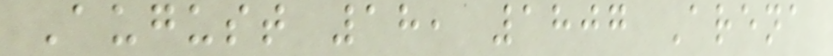August 18, 1807 Arena
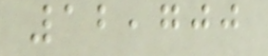12,700
